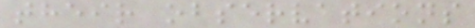their observations
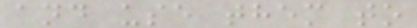and use them to
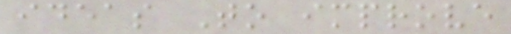ideas To improve
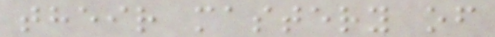their mastery of
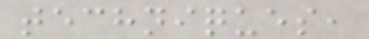techniques,
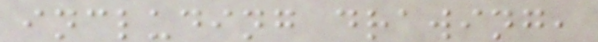including drawing,
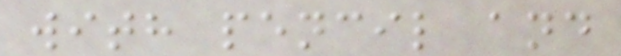with pencil and
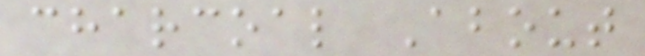charcoal About
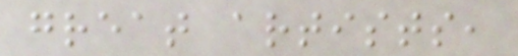great artists,
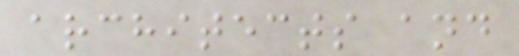architects and
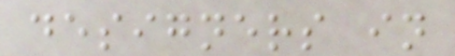designers in
